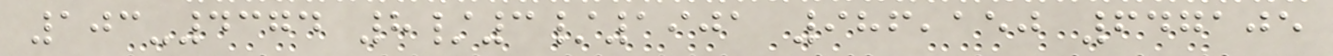103-4374 8/3/1901 986,150 647105
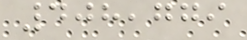408,779
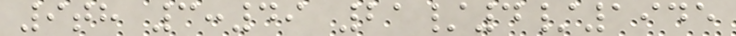9th 3:49 21/4/1945
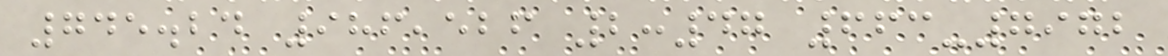745.24 986,526 2:47 663-7972
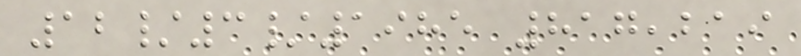12/3/1985 817,219
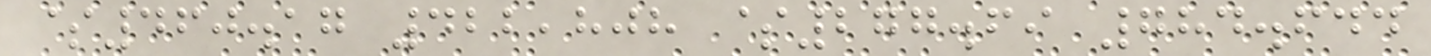$460.17 422,808 $277.69 784.644
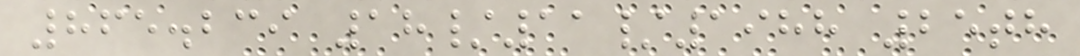865.239 18/11/1988 25th
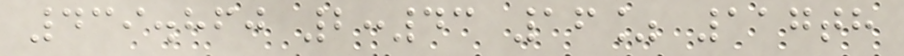439.860 2:43 16% 117th
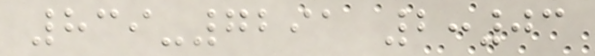839-7291 2:03
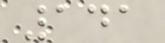141
